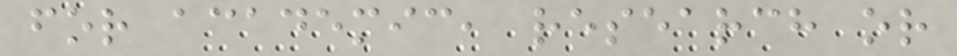for academic, research or
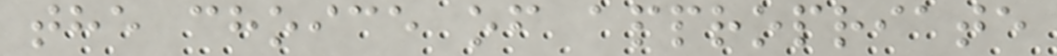the choice of appropriate
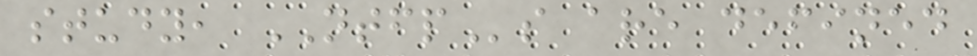study, NTFPs are defined
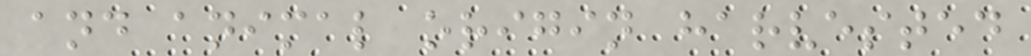and animal origin harvested
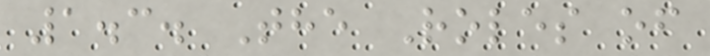1.3. The Roles of
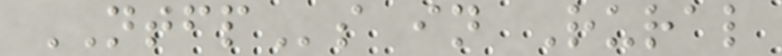NTFPs in Rural
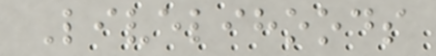Livelihoods
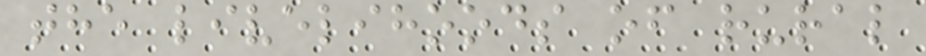the livelihoods of rural
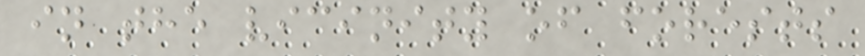in the vicinity of forests
